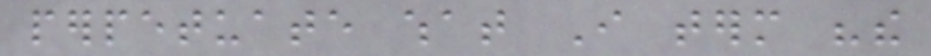perpetuate what I term "the
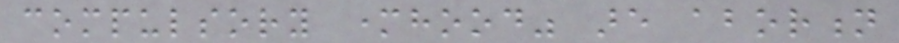compulsory motherhood" are abortion
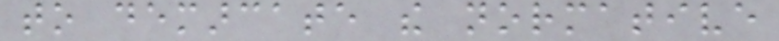to demarcate the normative
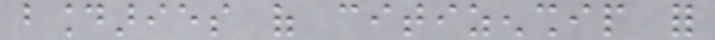boundaries of citizenship for
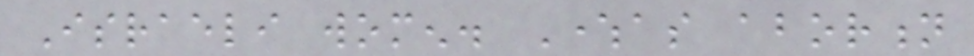Israeli women. Whereas abortion
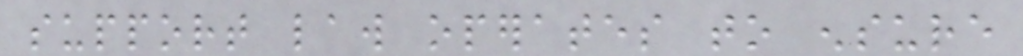support law operates to ensure
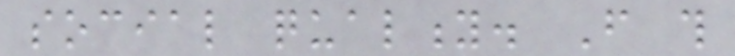social quality. From this
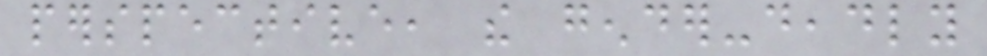perspective, the gender-deadly
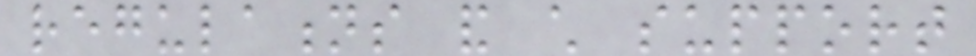regulations and child support
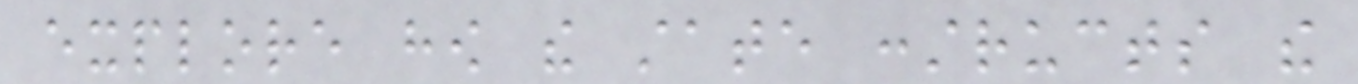explore how the state constructs the
